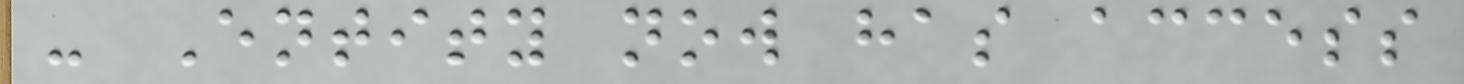- Entity now has access
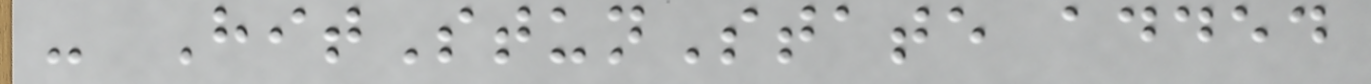- HitStunState added
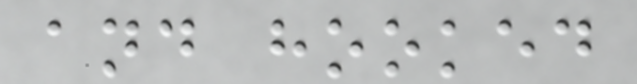and hooked
